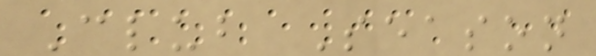Club Season
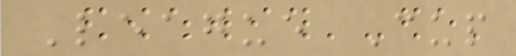League Cup
